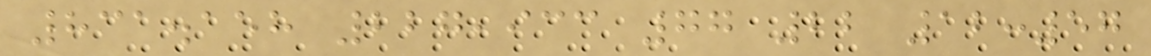831.158 227,933 77 22 12:57
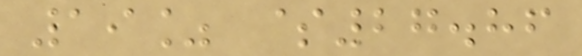19% $27.86
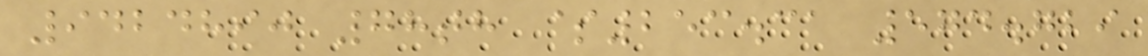9424890 78th $253.31 574.729
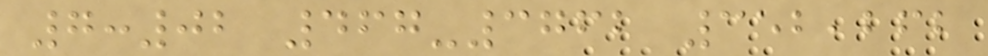7:02 467-3762 352,262
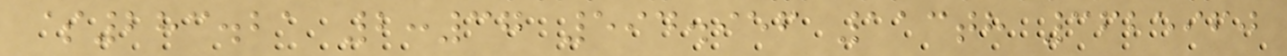$283.21 2:37 594.956 113th 3625960
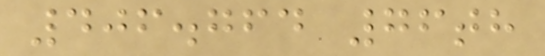406.764 76th
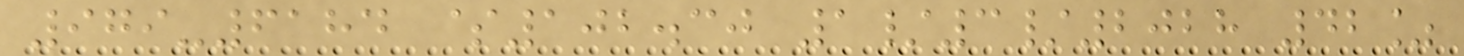979-6184 $102.30 1/3/2028 42%
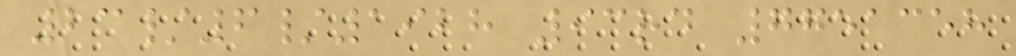23/6/1928 93rd 7751358
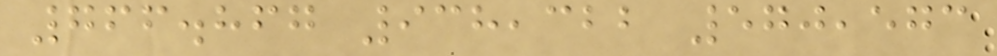766.867 938,322 570,573
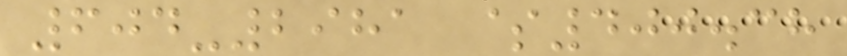604-2981 $400.38
